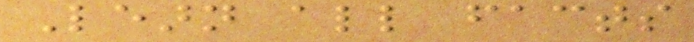Learn all facts
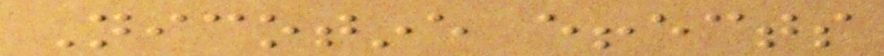Nicotine effects
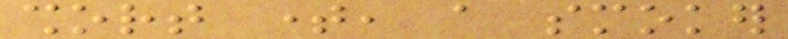short time, a smoker
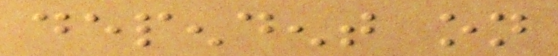dependent on
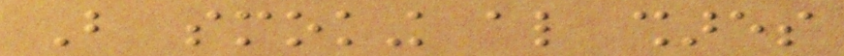But smoking also shares
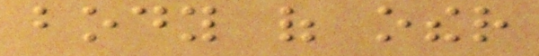body of other
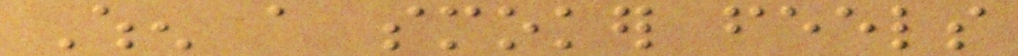When a smoker feels
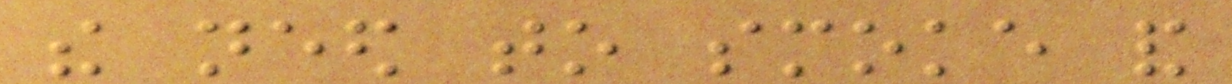the need to smoke and
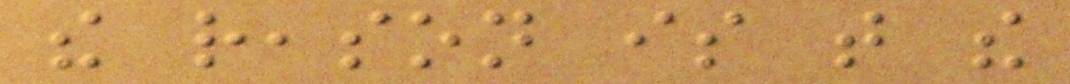the reason is that the
